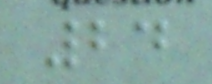24
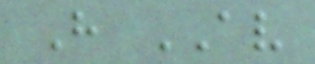H AV
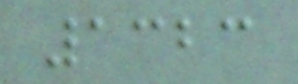1323
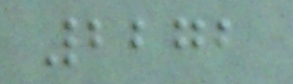2272
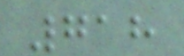718
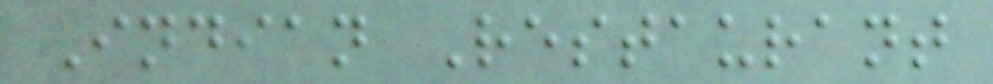Indian Restaurant
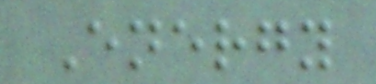Energy
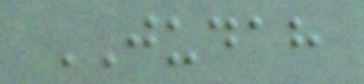JUDAH
